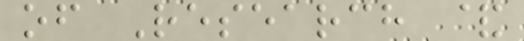of Research &
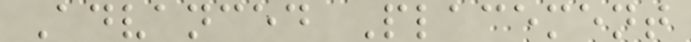Advanced Placement
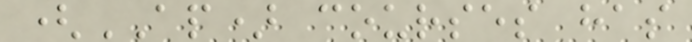(AP) courses has
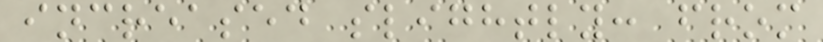increased slightly: from
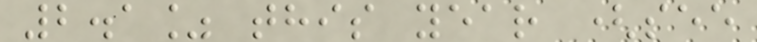2.1% this year (see
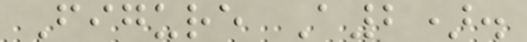Figure A2).
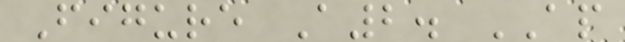Figure A2. AP
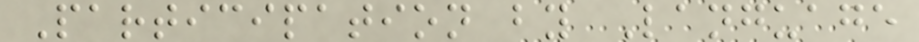Participation by Language
